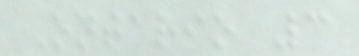Ontario 3
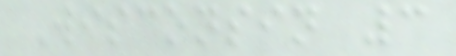Wisconsin 3
